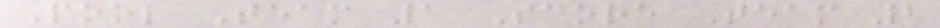Pool Team 1 Score Team 2
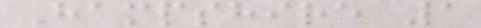Hampshire 1
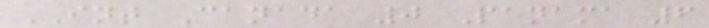INT Canada 0 Panama 6
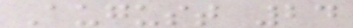August 24
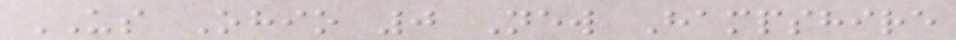US Ohio 0 New Hampshire
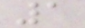1
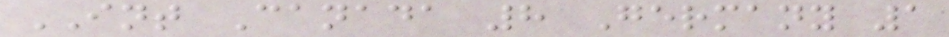INT Canada 8 Germany 1
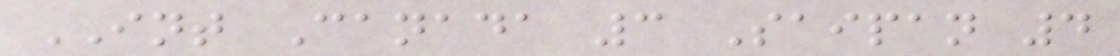INT Canada 3 Saipan 4
